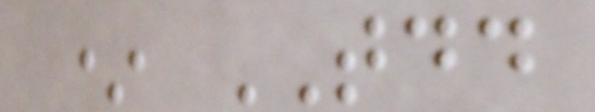* TDD
